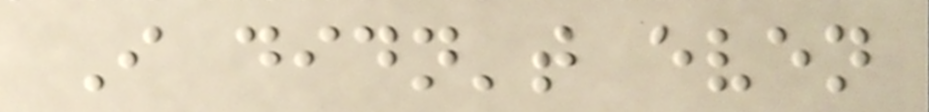I didn't even
